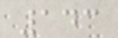143
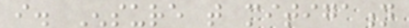i. Ensure that mitigation
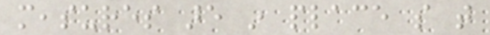measures are in place so that
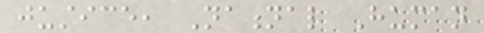justice, National Human
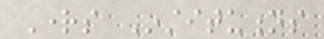Rights Institutions
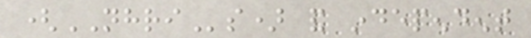(NHRIs) and independent
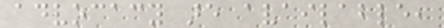advocacy are available,
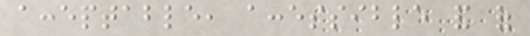acceptable, accessible and of
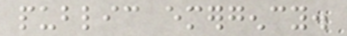public emergency.
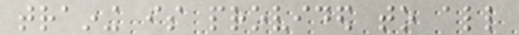training is provided to all
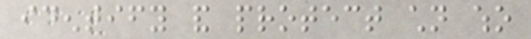identify and protect children who
